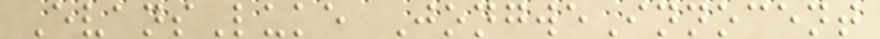EvansLuke JongweInnocent
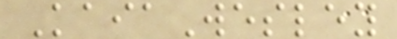KaiaWesley
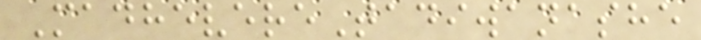MadhevereTadiwanashe
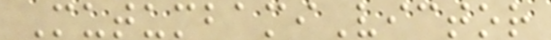MutumbamiVictor
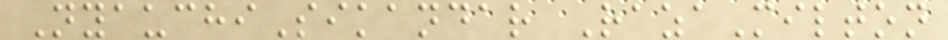NyauchiSikandar RazaMilton
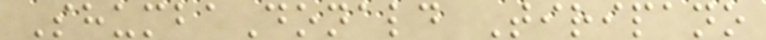ShumbaDonald Tiripano
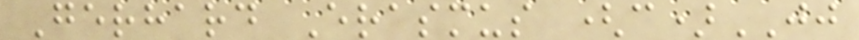Gerhard Erasmus (c)JJ
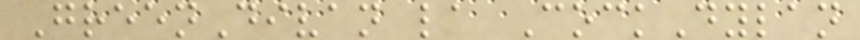GreenDivan la CockDylan
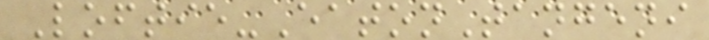Loftie-EatonTangeni
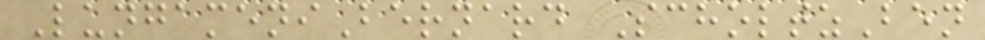LungameniBernard ScholtzBen
